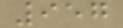957
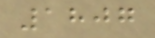1807
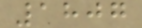1807
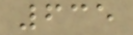635
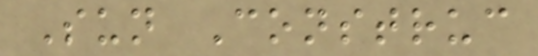Sun Construc
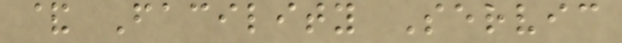& Facility Servic
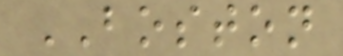BOSTON
